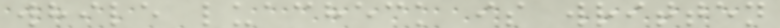while luacheck is written
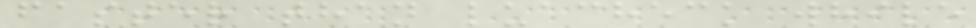faster than luacheck while
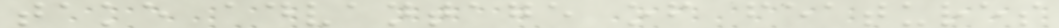take advantage of features
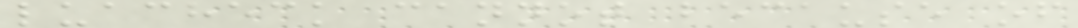luacheck cannot because of
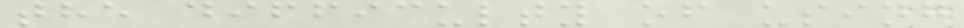the difficulty of using
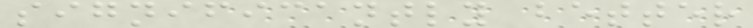significantly better
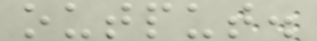output.
